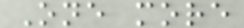One more
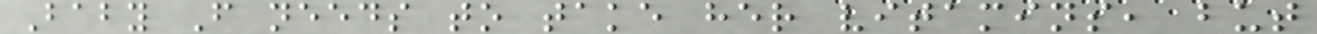Baby F needs to take her vitamins, but
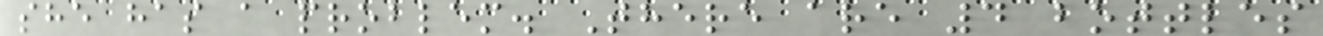she has a problem. There are 4 bottles
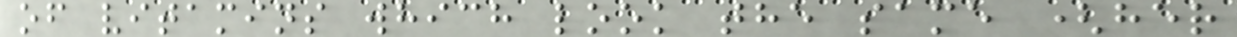of vitamins which look the same (her
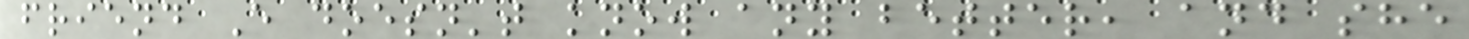friend E doesn't know any better, and she
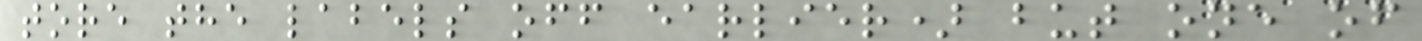tore the labels off earlier) but one of
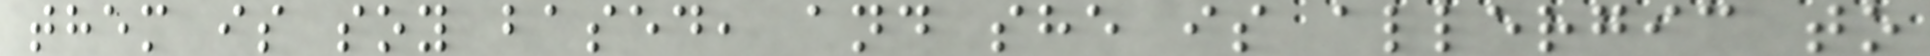them is soy based, and she is allergic to
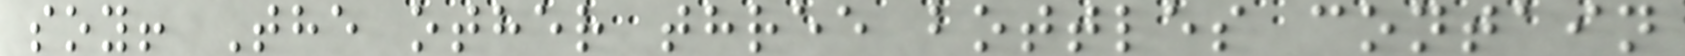soy! The other three bottles contain
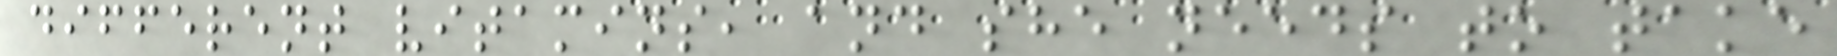different vitamins, and she needs to take
